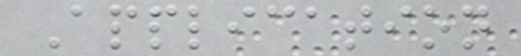Application
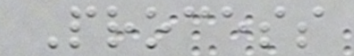Process
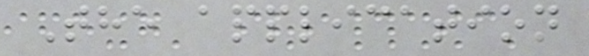The application
